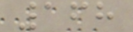168
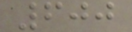600
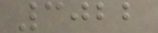3022
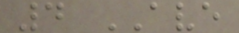4 AVE
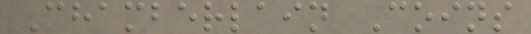Chamberlain Coins
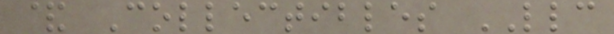& Collectibles LLC
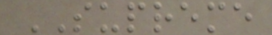SUPREME
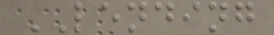LENDING
